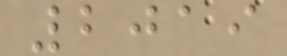2019
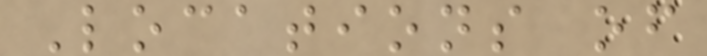Locations of
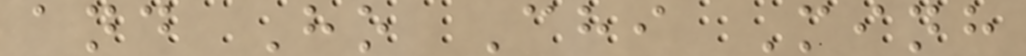and Ho Chi Minh
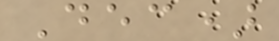Dec)
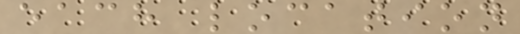each location
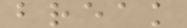break
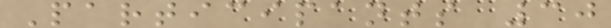Participants 30
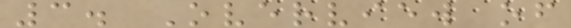3. Overview of
